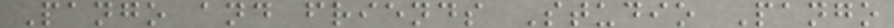Pango and friends Studio Pango
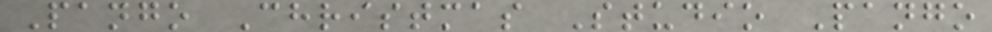Pango Christmas Studio Pango
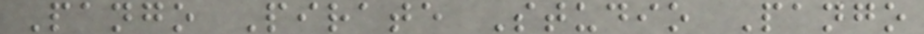Pango Pirate Studio Pango
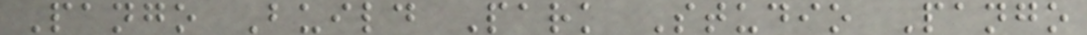Pango Build Park Studio Pango
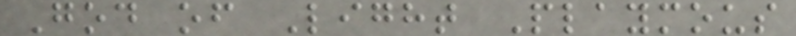God of Light Playmous
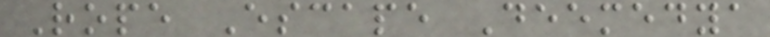Rope Escape Deemedya
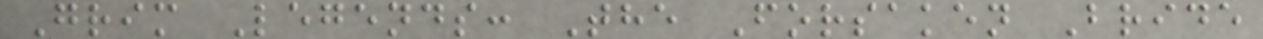Grim Legends: The Forsaken Bride
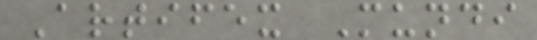Artifex Mundi
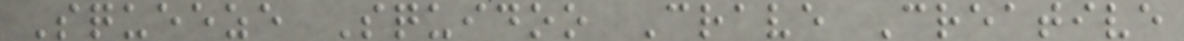Squeeze Squidoo Crave Creative
